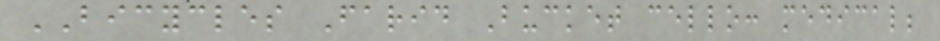BICYCLES Farid Bucket cello: medical;
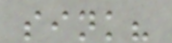sink?
